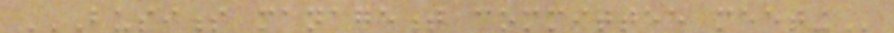BUSINESS MANAGEMENT COMMITTEE MEETING
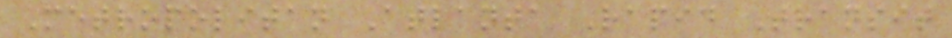Metropolitan Atlanta Rapid Transit
